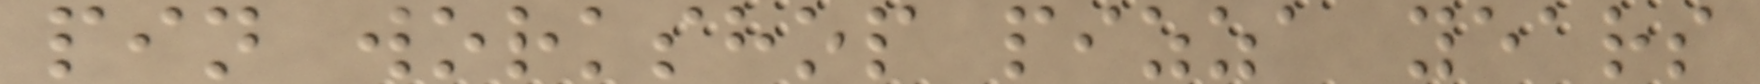pin workshop pizza years
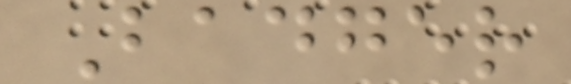Badger
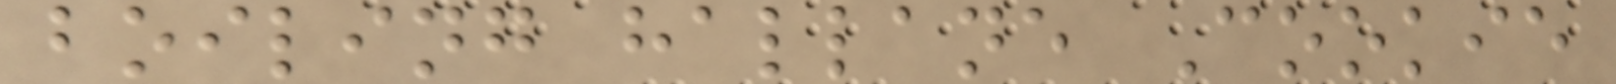boiling hallane Cookie
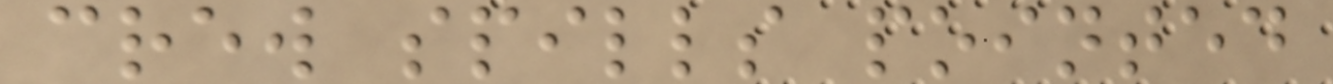crew spills pointed
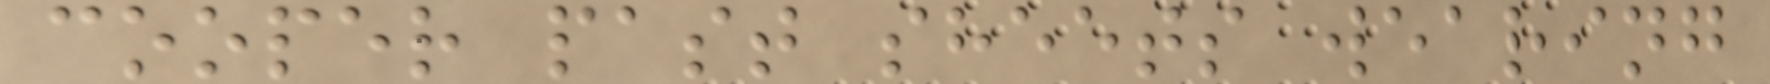cooper past sheets wearing
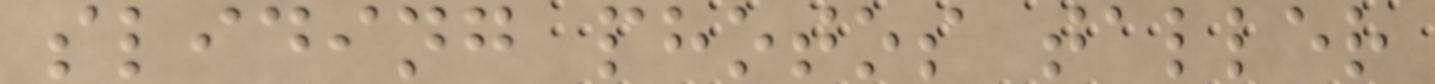sliding photos taller
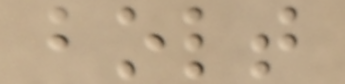bolt
